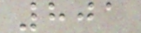801
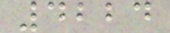4224
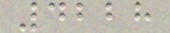4228
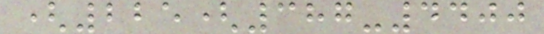(225(387-4400
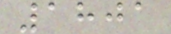1801
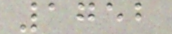1752
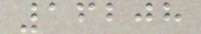16208
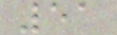51
